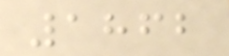1862
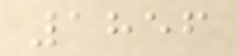1856
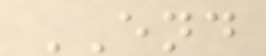END
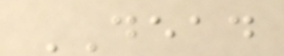DEAD
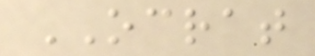OCRAT
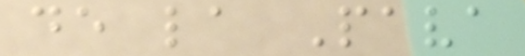de la Pava
